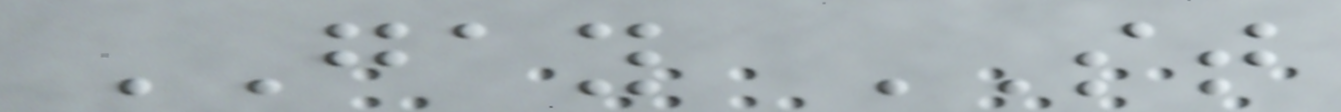GAY ST
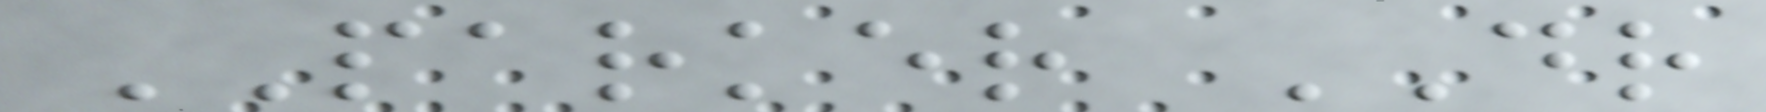PARKER DR
